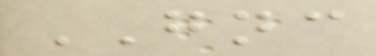GNC
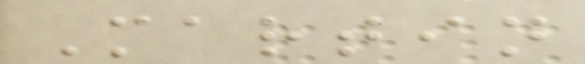Martin
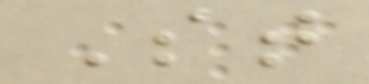St
